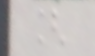[
